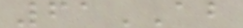61AB
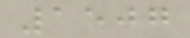1507
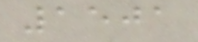1501
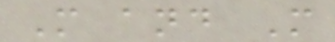M and M
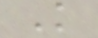K
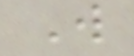W
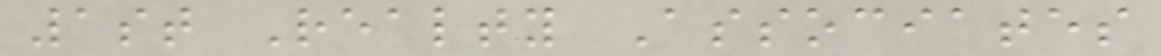1st Realty Associates
